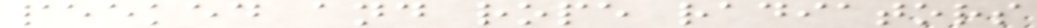peeked and rope radiators
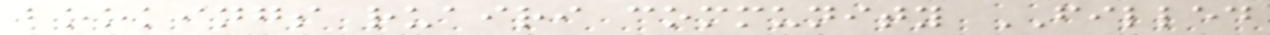bookings ruairi community FILLED
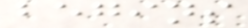begins
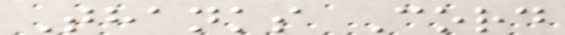Thanks Cord
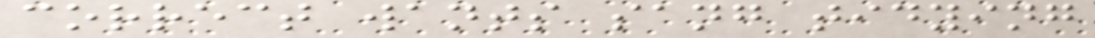correct wants sang tidying
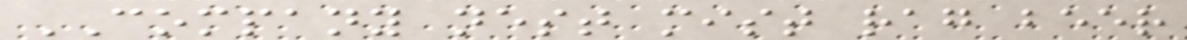COMPANY nest mist rag beer
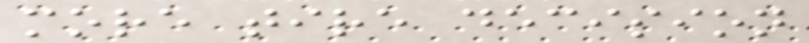more tire decision
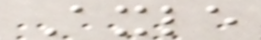Axle
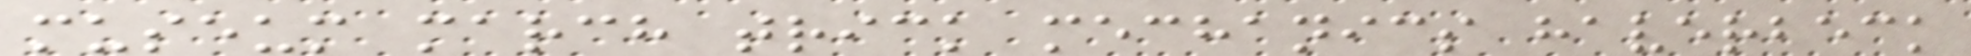museum march trick mechanics haverbeck
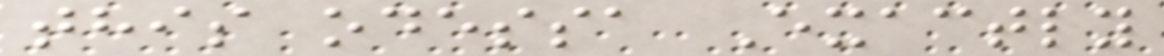this odessa Exactly
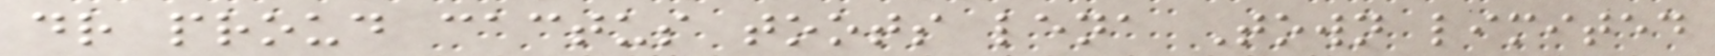dr proud cactus toots lena Town limited
